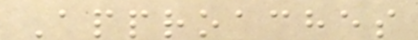Approaches
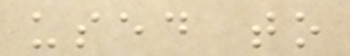used to
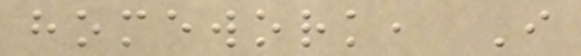homework, I
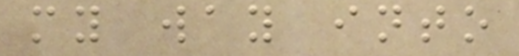my way into
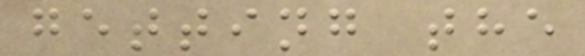getting the
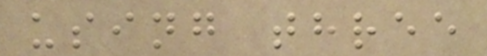using three
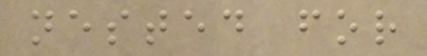nested for
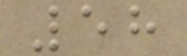58
